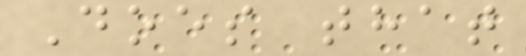Does that
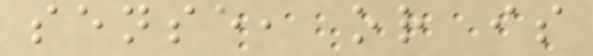sense, or is
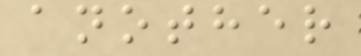another
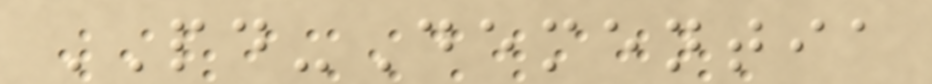PD-Dementia
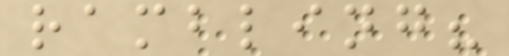rambling?
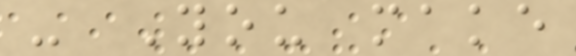- You make
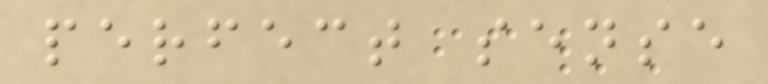perfect sense
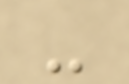-
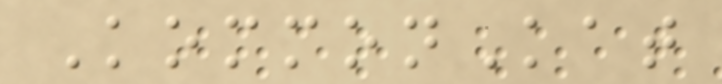KommonKat
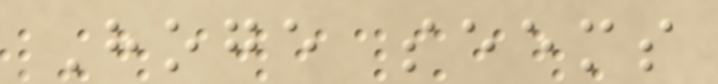Hoge seems
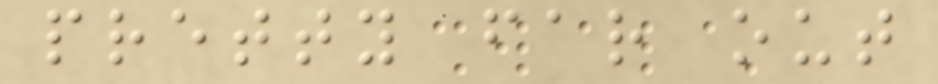pretty far out
